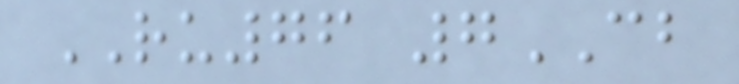RU76 7CB
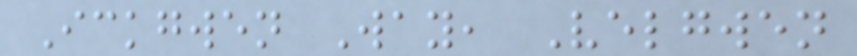Ickgwen Way, Velgwen
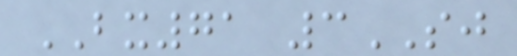BX71 3SJ
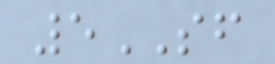5SF
